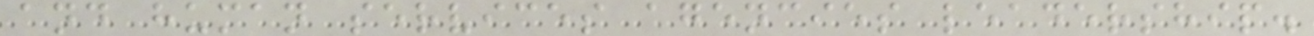and human services agencies leadership.
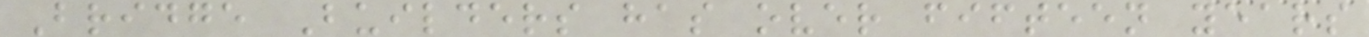Bridge Builders has over fifteen years
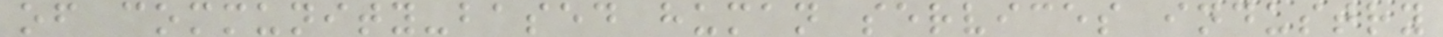of community-based human services industry
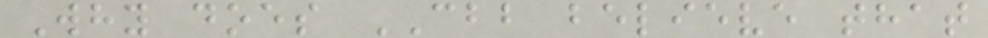Why does CBB believe that
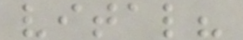vital?
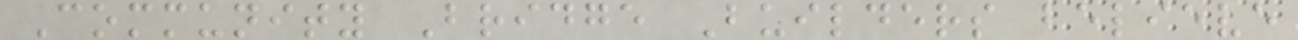Community Bridge Builders believe
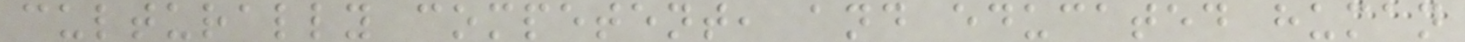culturally competent, and educated human
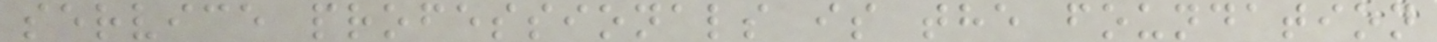service professionals is the foundation
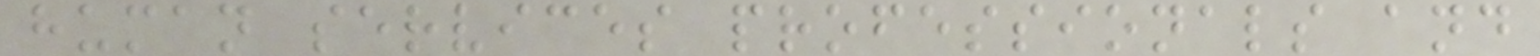human services professionals and
